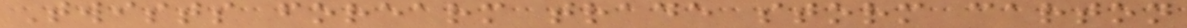Twists forearm trade storm carton
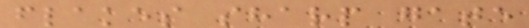flakes sharp gate
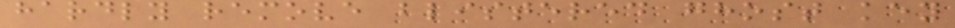hardly remove blistered ghost key
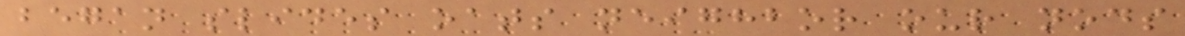began slides oats neighbor our nods
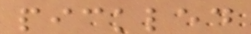pickled
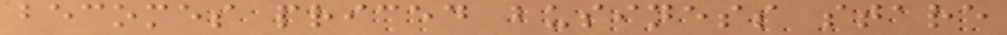becomes priced business stare
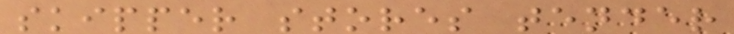skipper stores tender
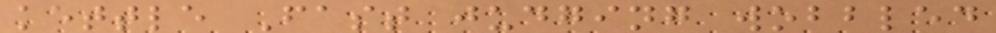kettle Fast judging wobbled
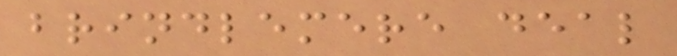brindlemere deal
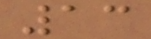13
